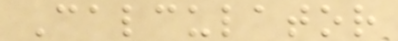Calculator
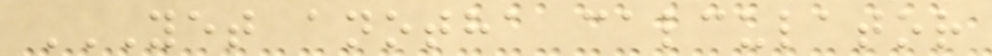YET ANOTHA CALCULATOR
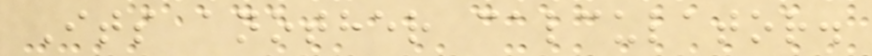Its another calculator.
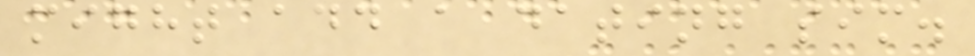might add a dating sim.
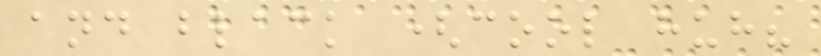and black (cool huh?
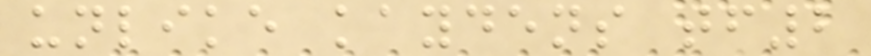unlike kaydens tf2
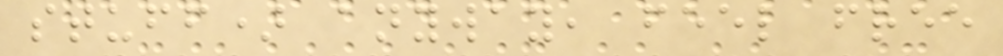stuff) anyway, feel free
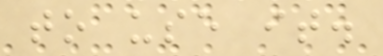to use it.
